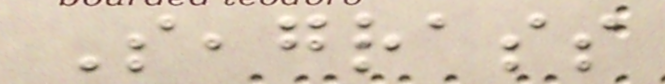Seagrass
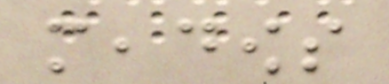meadows
